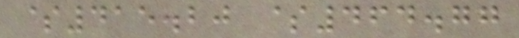$415.20 $464.77
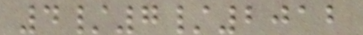4/7/2012
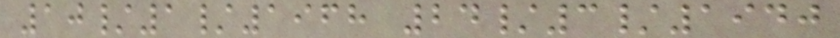10/1/1968 24/3/1940
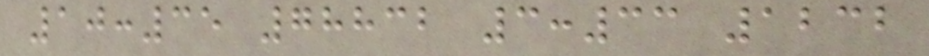10:35 78832 3:33 1232
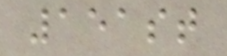151st
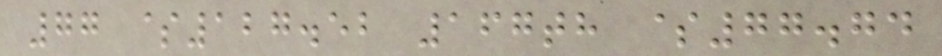77 $127.52 167th $77.74
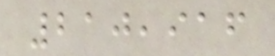210,916
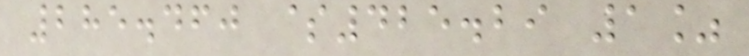285.460 $425.29 1%
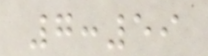7:59
